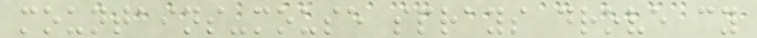mountains-mouse sprays drove cy
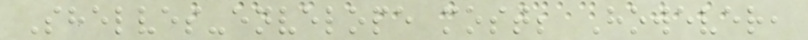Shelves-envelope most; However,
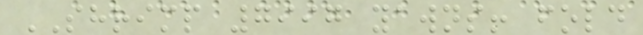SHRIMP 7997 yawns! fold
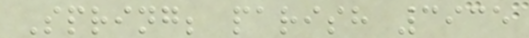Spring; parish 3935
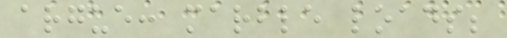argue: marble loads;
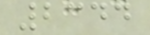2344
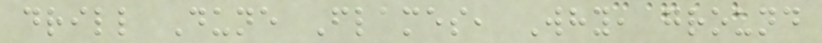drill Dune Flames, Why, ground
